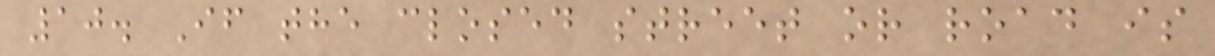10. If the closed street or road is
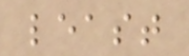least
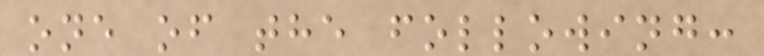one of the following:
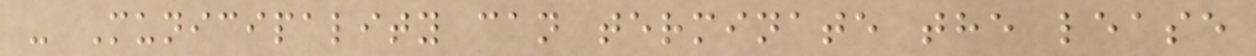- Municipality can terminate the lease
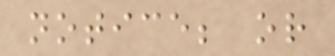notice; or
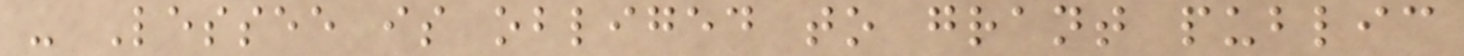- Lessee is obliged to grant public
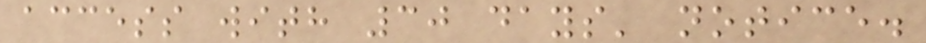access with 30 days' notice.
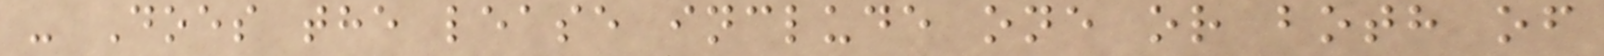- Does the lease include one or both of
